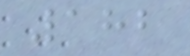182
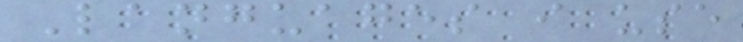Languages i use
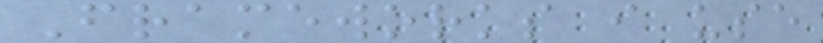Frameworks i use
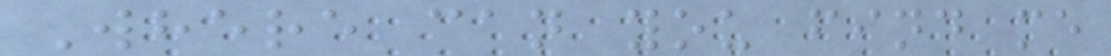Where can you find me
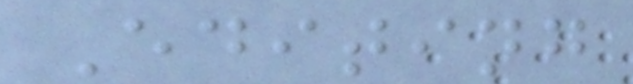Editing
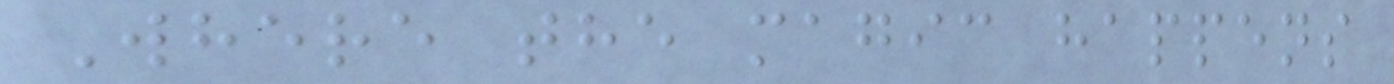Where the magic happens
